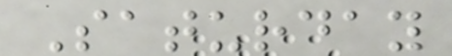Saturday
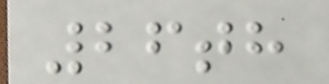26th
